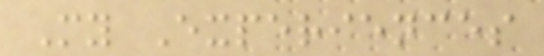My Experiences
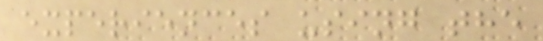experiences using the
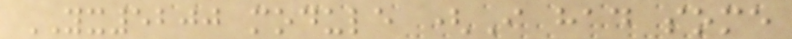YX5200 module (I had some
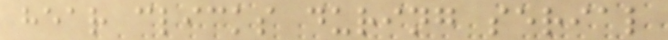hear clicks during serial
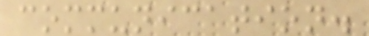communication.
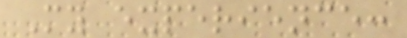My experience:
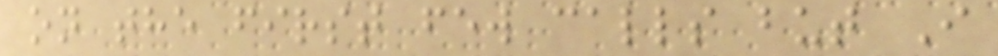on the first few calls but I
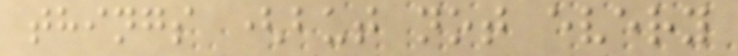things (but not every
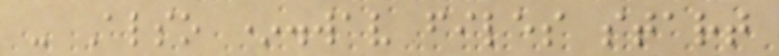- Also *.wav files start
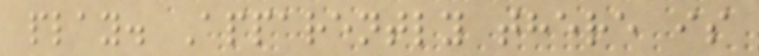play. Apparently there is
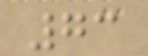73
